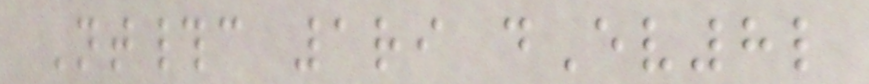Nt#c 1ri dEv8l
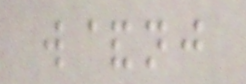w&nj
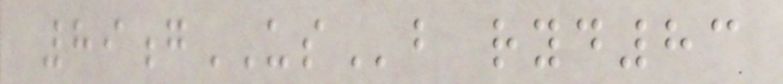89gUSb ryd83
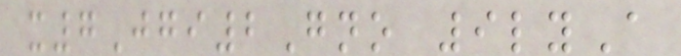x7Jgi2Gno 9lyA
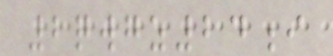2qwgz24i
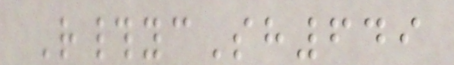R#ycSh649
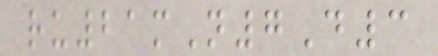ru21mN7D3
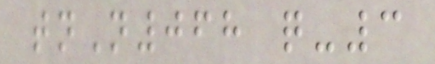tnN068 q-3
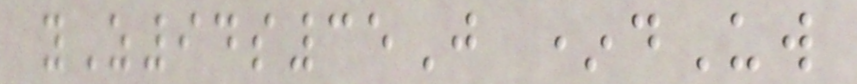yZ94s35J *dUw
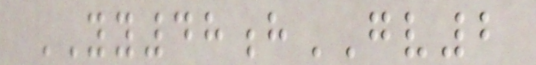YY48hGV2
